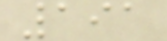191
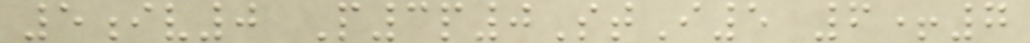5iv0 P3p0StI5 6+7
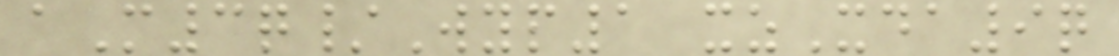aM3q/Wyp1 xzXda9q
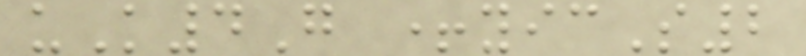uK4G +yicS2
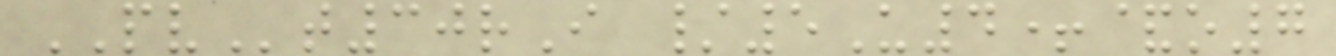PVt30rI /5U4+&o7
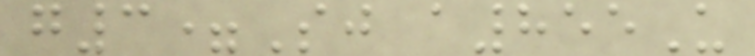g3=Sj a855U
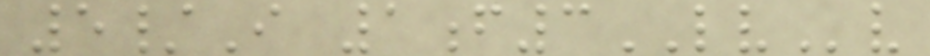5/I 1f3LVv
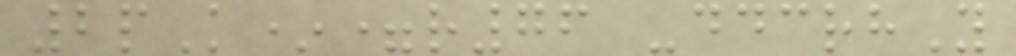2pK*=r76 -ddcrhY
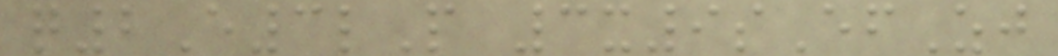q2E3lP 3x9sEfZj
